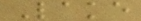Lake
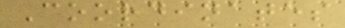Coordinates
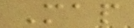Map
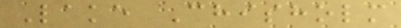Lake Chisholm
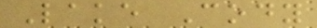Lake Cody
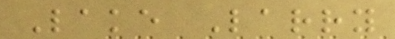Lake Larry
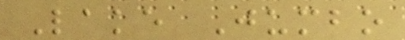Lake Jumbo
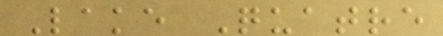Lake Quatre
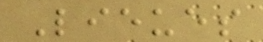Lieues
